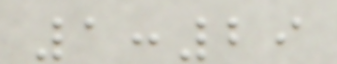1:29
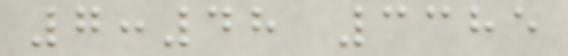7:48 3385
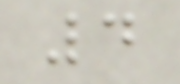4
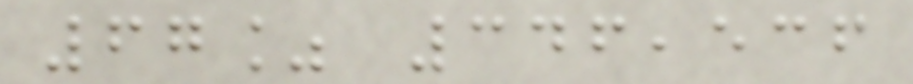67% 346,536
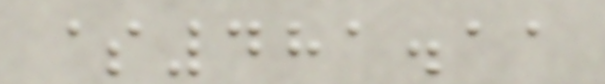$481.11
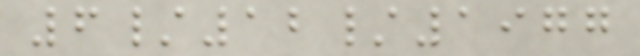6/12/1977
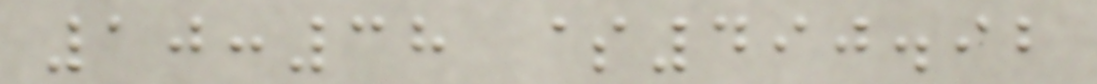10:38 $490.92
